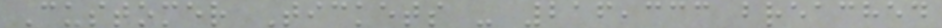Customer Tickets - 216,333 breached
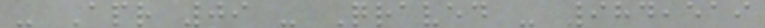- Apr 09 - Qraved - 984,519
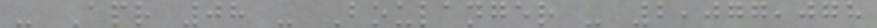- Apr 08 - Boulanger - 2,077,078
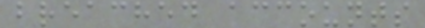breached accounts
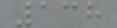138
